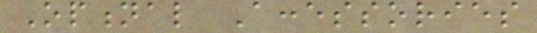Optional Accessories
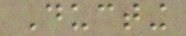Ducting
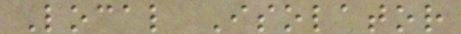Local Isolator
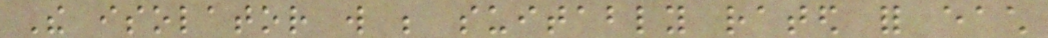The isolator will be suitably rated for each
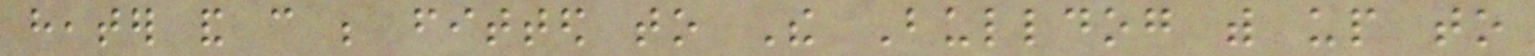heater and can be fitted to The Bulldog with up to
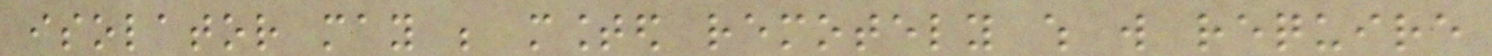isolator may be mounted remotely which will require
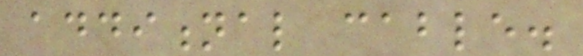additional cable.
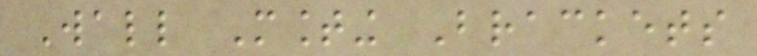Wall Mounting Brackets
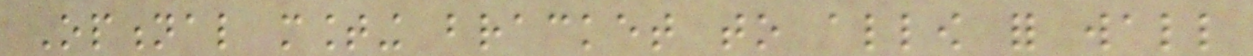Optional mounting bracket to allow for wall
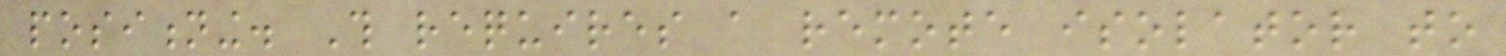positioning. This requires a remote isolator to
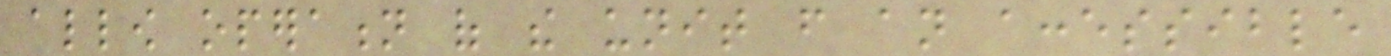allow operation of the unit from an accessible
